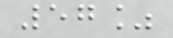57%
